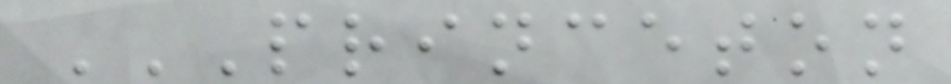PRINCETON
